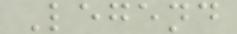Legend
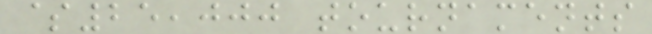$25,000 tournaments
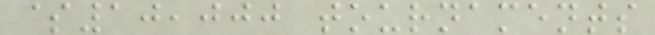$10,000 tournaments
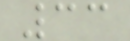33
